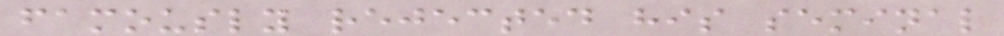famously rejected his seminal
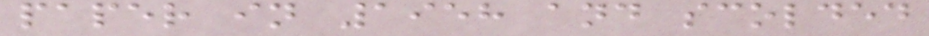paper in 1958 and scolded
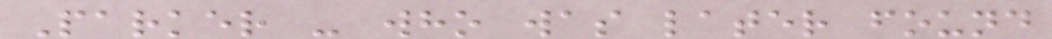Parker - who was later found
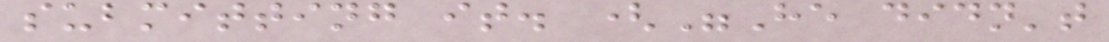submitting it. ("He didn't
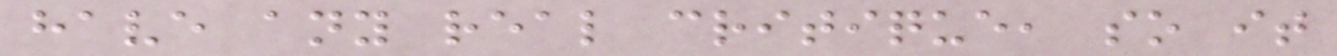have any real critique, so it
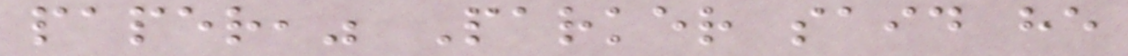paper," Parker said he
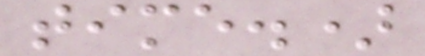time.)
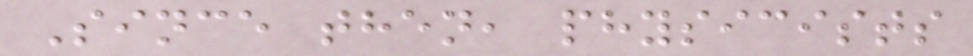Since then, physicists
